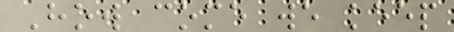How come we keep
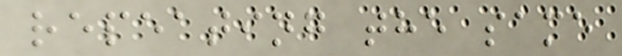repeating the same
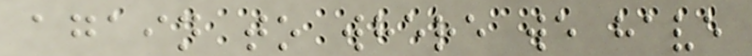again to where we have
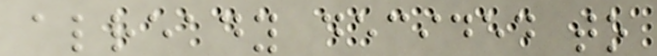already decided to
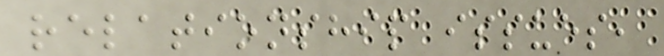relationship issues,
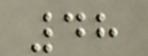48
